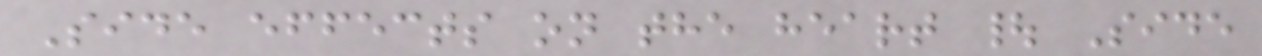Side effects on the heart | Side
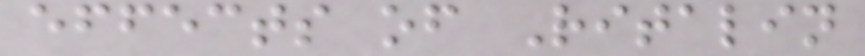effects of Ritalin
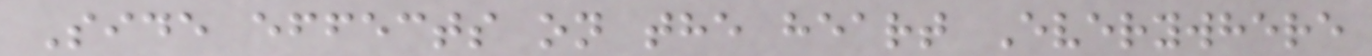Side effects on the heart Everywhere
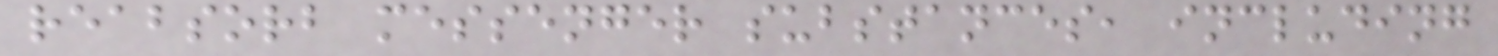reabsorb messenger substances, including
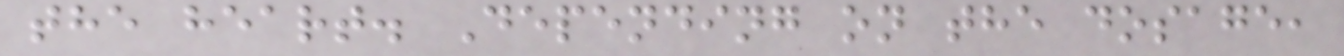the heart. Depending on the dosage,
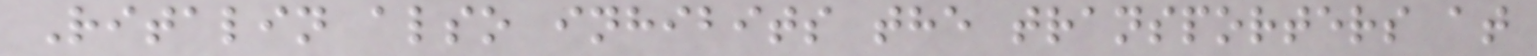Ritalin also inhibits the transporters at
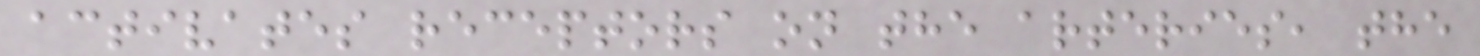activates receptors on the arteries, the
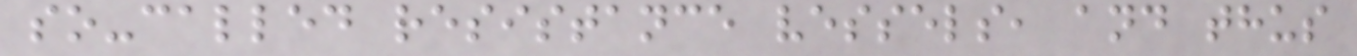so-called resistance vessels, and thus
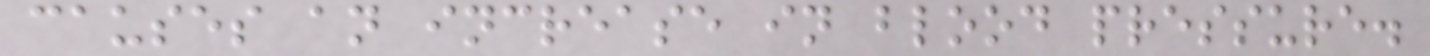causes an increase in blood pressure.
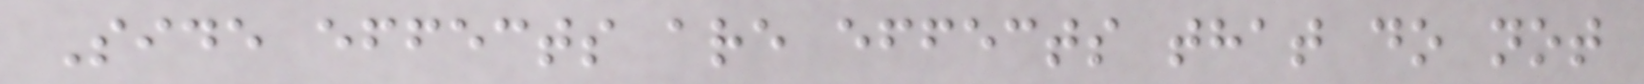Side effects are effects that do not
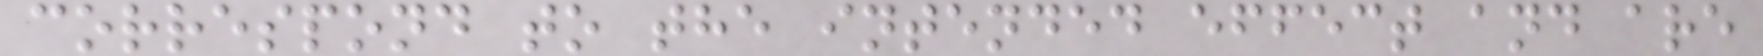correspond to the intended effect and are
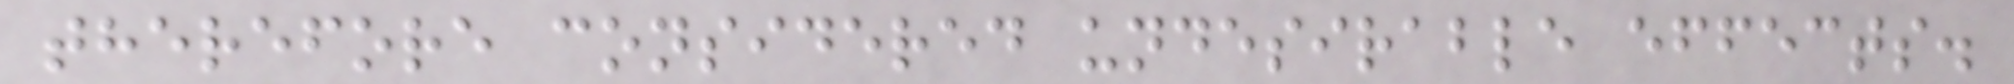therefore considered undesirable effects.
